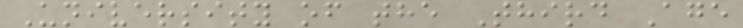University of the Third Age
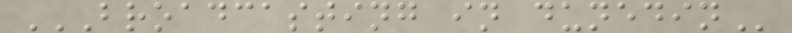BROADCASTING IN DUNEDIN
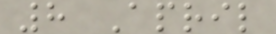8 April
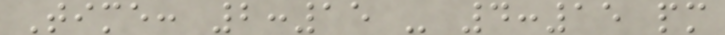Time: 2:15 - 4:15 pm
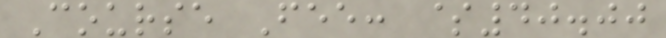Course Fee: $40.00
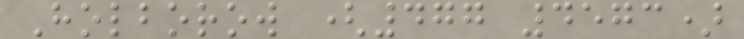Holborow (477 4573)
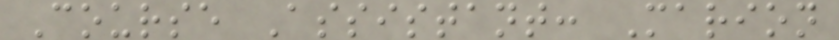Course Assistant: Marion
